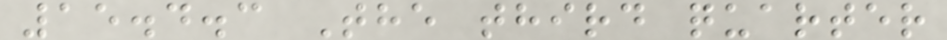15.4.3 The third quarter
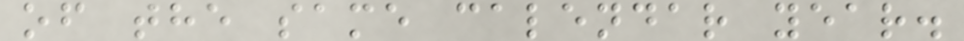of the same calendar year.
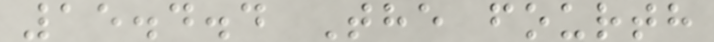15.4.4 The fourth
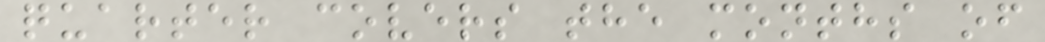quarter covers the months of
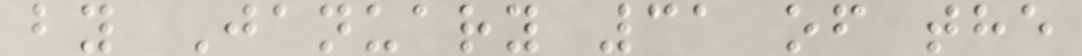by January 31 of the
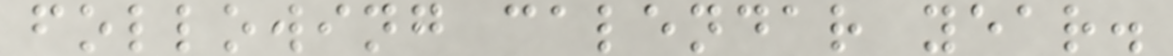following calendar year.
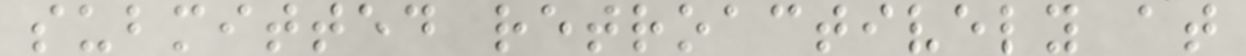submitted retroactively at
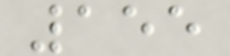155
